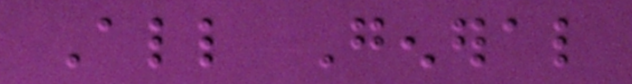All General
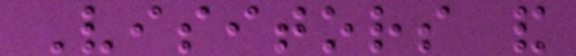Visitors and
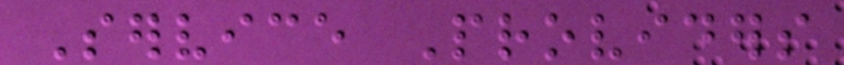Service Providers
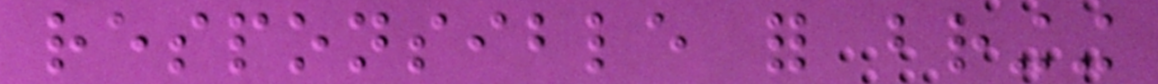responsible for bringing
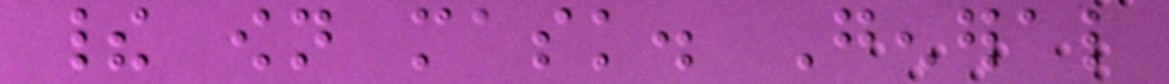their own mask. General
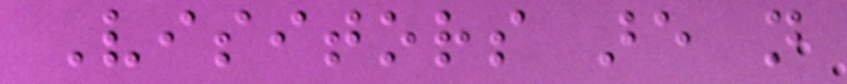Visitors are not
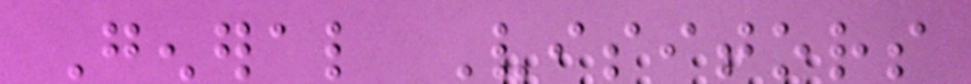General Visitors
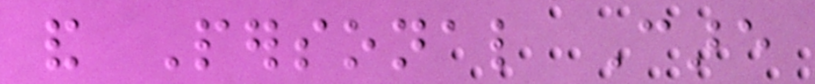and Personal Care
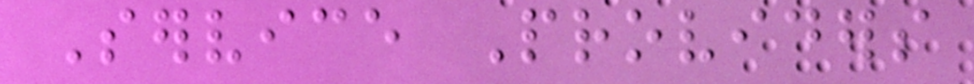Service Providers
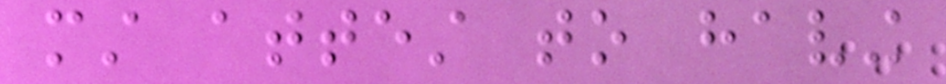must attest to having
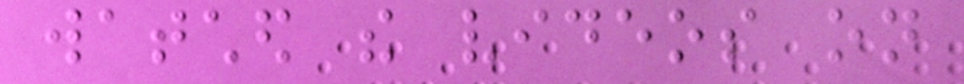watched the videos on
